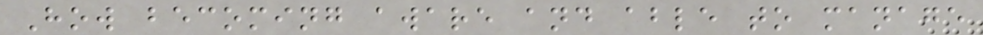How becoming aware and able to manage
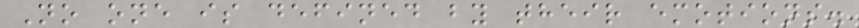No one is defined by their emotions.
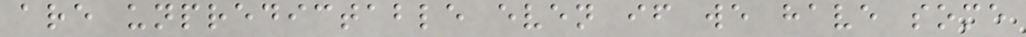are unpredictable even if we have some
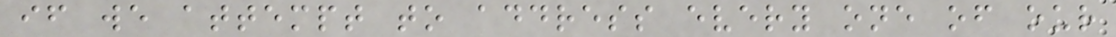if we attempt to address every one of our
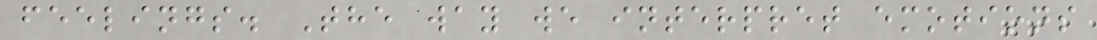feelings. The way we interpret emotions
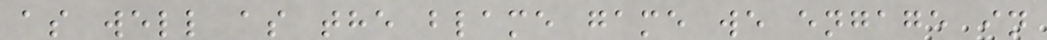as well as the blame game we engage in
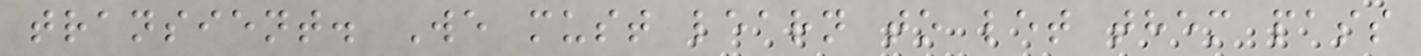transient. We must learn to let them pass
